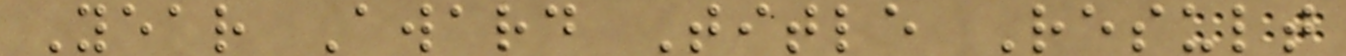Year Award Title Result
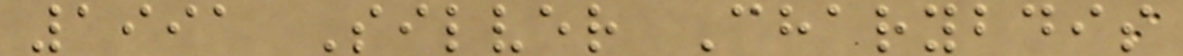1991 Silver Charybdis
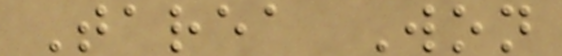Tarea Won
